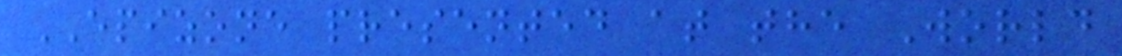EPIZONE presented at the World
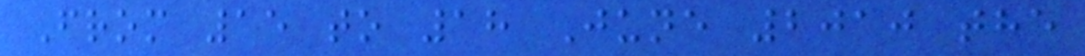From 15 to 18 June 2010 the
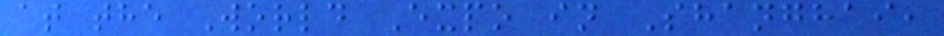at the World Expo in Shanghai,
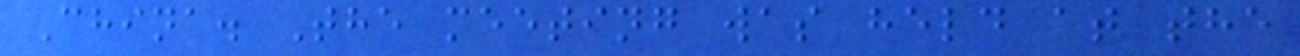China. The meeting was held at the
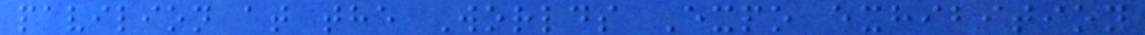pavilion at the Worlds Expo exhibition
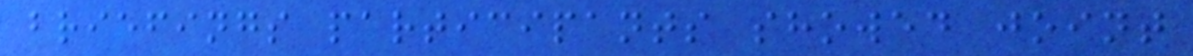briefings participants showed joint
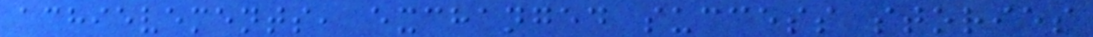achievements, exchanged success stories
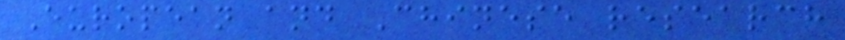European and Chinese research
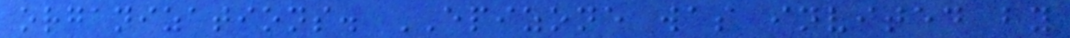organizations. EPIZONE was invited by
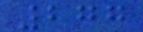277
